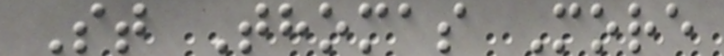St Thomas More
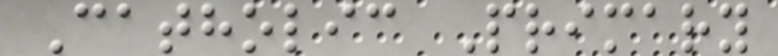Catholic Primary
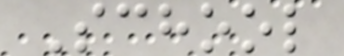School
